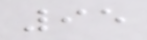95
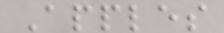Apples
